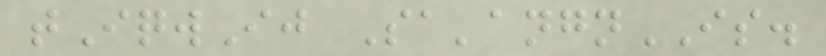tIqwIj Sa'angnIS.
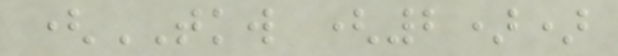(TKW (2))
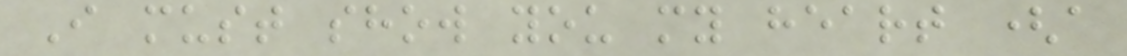I must show you my heart (a
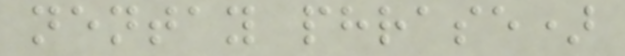nentay phrase)
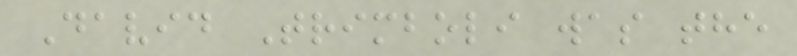David Trimboli was the
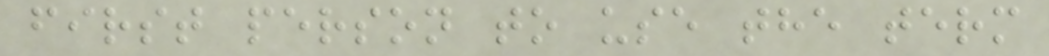first person to use the term
